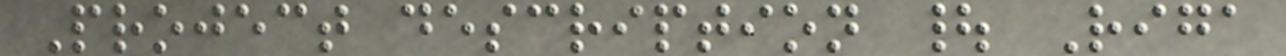Project description | Riga
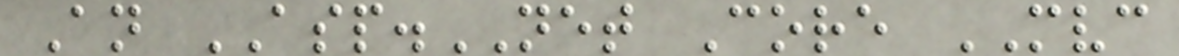An ASP.NET Core MVC
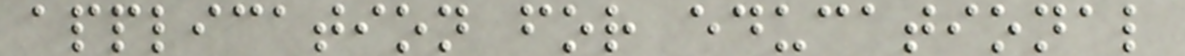application for educational
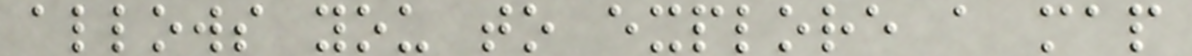allows you to explore a map
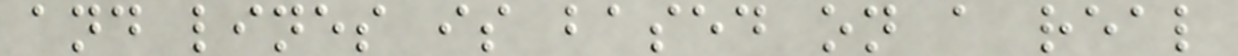and lines is based on a real
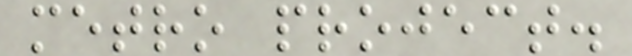metro project.
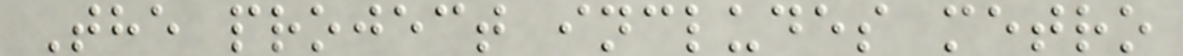The project includes metro
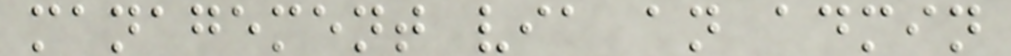management via an admin
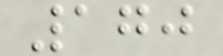170
